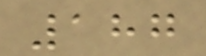187
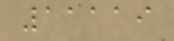11119
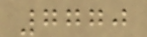7770
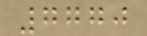7770
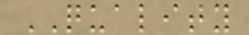QUALITY
